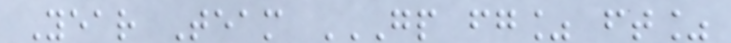Year Team GP FG% FT%
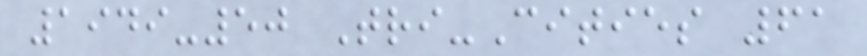1949-50 Tri-Cities 61
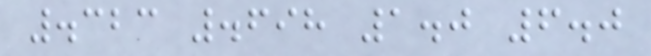.323 .698 1.0 6.0
